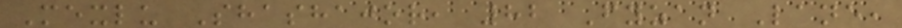Mexlu Shashajor, 82 Fyzan Lane,
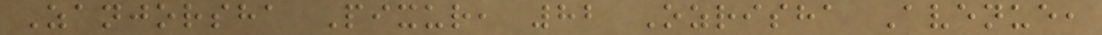Zanjorsha Pixur, 82 Ozrisha Avenue,
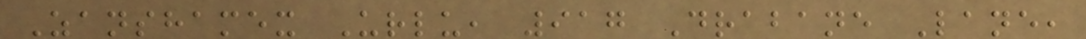Zanshamex Urlu, 917 Drabane Lane,
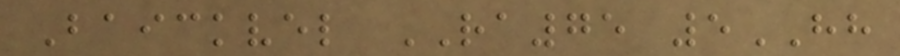Baickvel RA75 5HH
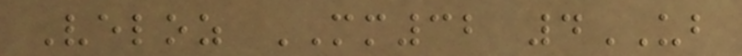Veloz MM32 4UB
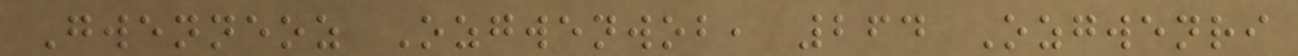Gwenneoz Ozgwenwob, 264 Ozgwenri
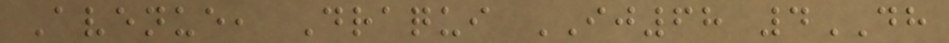Avenue, Draqui IJ68 4DH
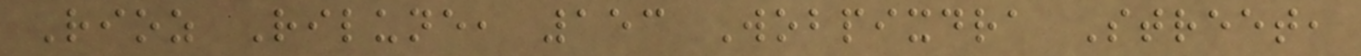Rioz Rilune, 153 Wobpixdra Street,
